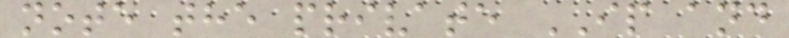note the private IP and
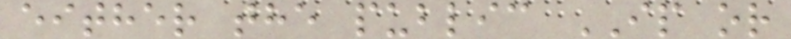either the public IP or
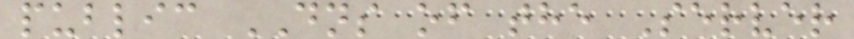public DNS of the Server
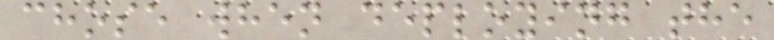chose when deploying the
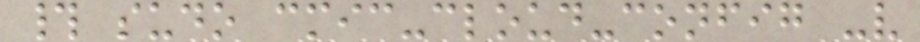# sudo cmic-cloud-config -v
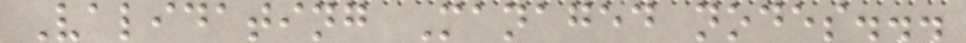Validating Managed nodes...
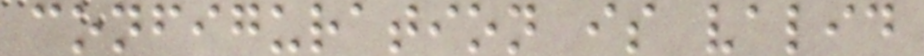configuration is valid
